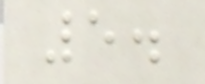5.
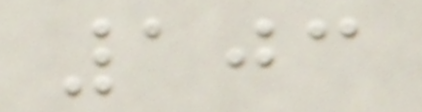103
